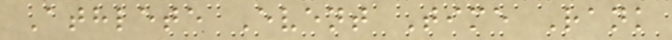Athlete Event Time Rank
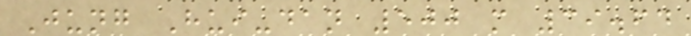Jung Hui-dan 500 m 39.64
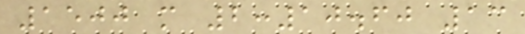1500 m 2:10.60 13
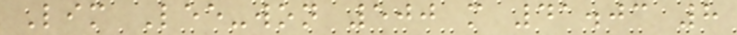Lim Lee-won 500 m 41.03 8
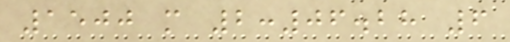1500 m 2:06.28 6
